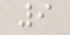9
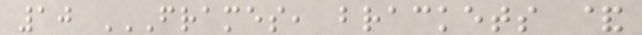10 FRAMES, BRACKETS &
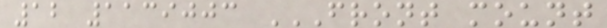12 1139003 FRONT MOUNT
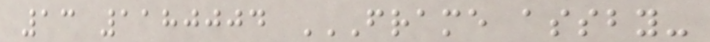13 1180004 FRAME ASSBY-
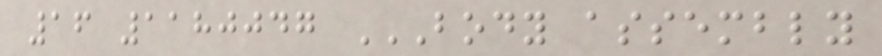16 1180047 BODY ASSEMBLY
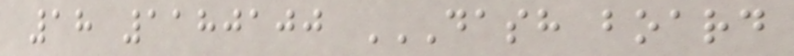18 1180100 DASH BOARD
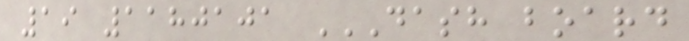19 1180101 DASH BOARD
